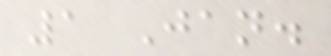1 Jan.
